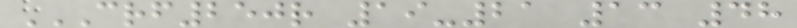CRF250R 19-21 13 48
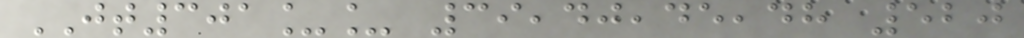JT301__ 39,40,45,48 520
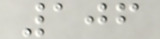106
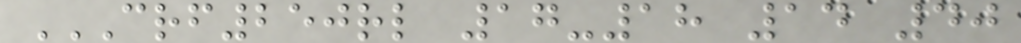CRF250RL 17-18 14 40
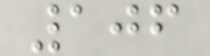106
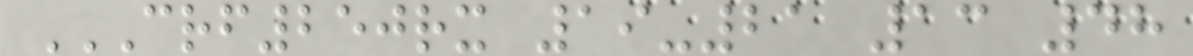CRF250RX 19-21 13 48
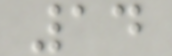14
